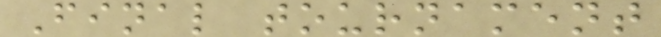Final tournament
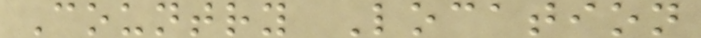Country Location
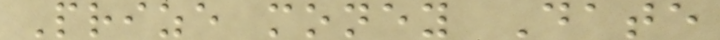Prize money Date
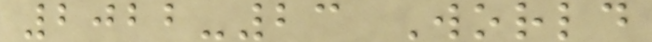2022-23 World
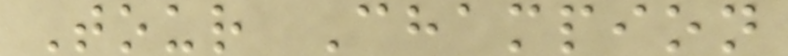Tour Champion
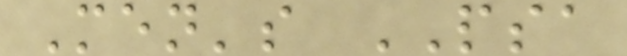Men's PSA
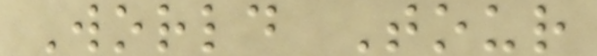World Tour
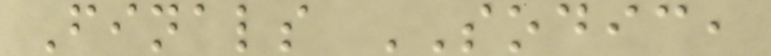Finals SODIC,
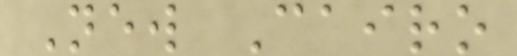New Cairo
